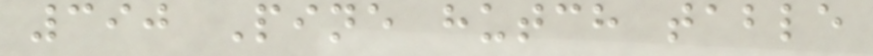390 Pine hutch table
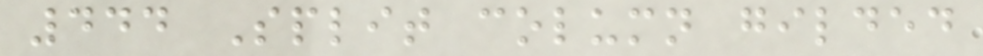444 Split column gilded
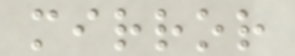mirror
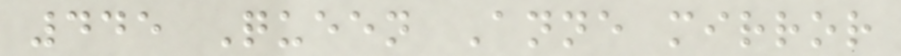445 Queen Anne mirror
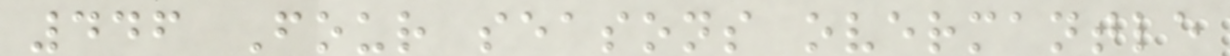446 Four seasons overmantle
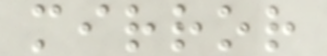mirror
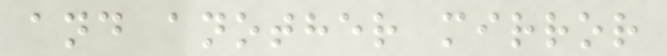and another mirror
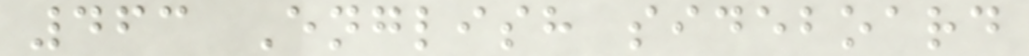463 English sideboard
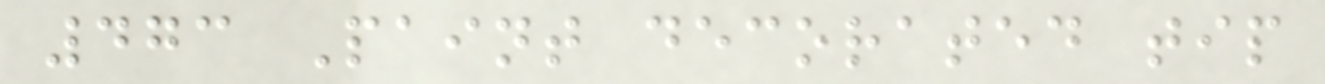473 Paint decorated tip
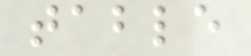table
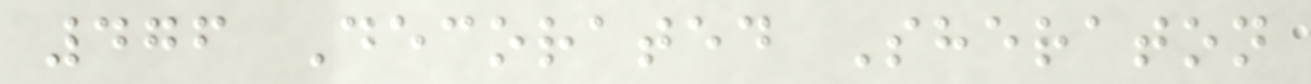476 Decorated Sheraton
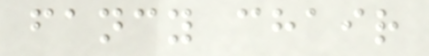fancy chair
